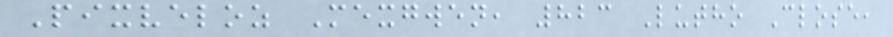Pixveloz Mexgwen, 823 Lutho Close,
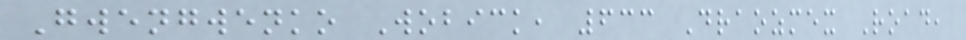Gwengwenko Wobick, 633 Draozmex Road,
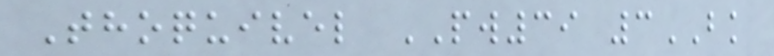Thoquivel PW39 3BK
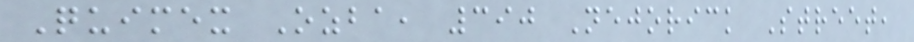Quimex Ozba, 390 Nejorick Street,
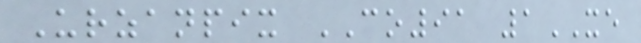Urzanpix CO91 1XE
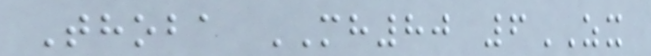Thoba MH80 6ZX
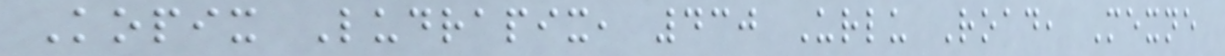Kopix Ludrapix, 430 Urlu Road, Mexne
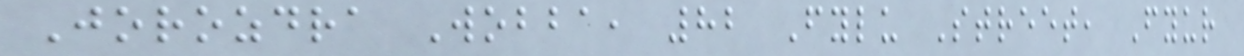Jorozdra Wobba, 82 Fylu Street, Fyur
